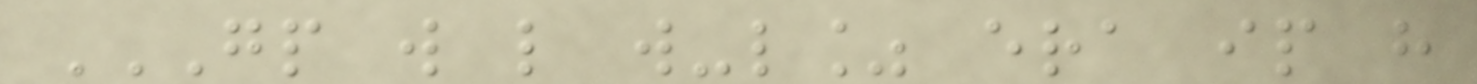GP W L W-L% ERA IP H
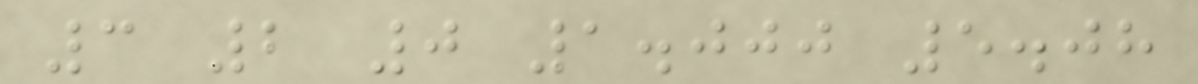3 2 0 1.000 5.08
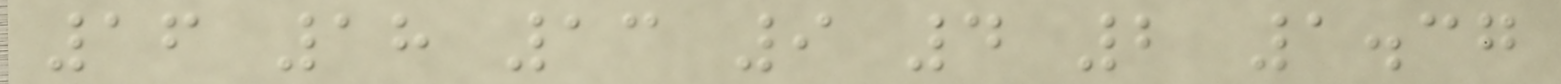16 18 13 9 4 2 1.37
